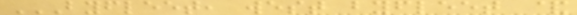BYFLEET, WEST BYFLEET &
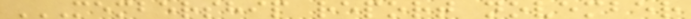MEMBERSHIP REPORT NOVEMBER
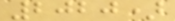2020)
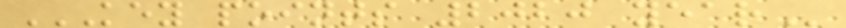KEY POINTS 2020 YEAR
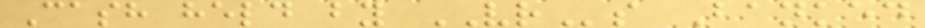Cash held by VRs Banked
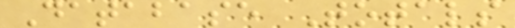Database Totals
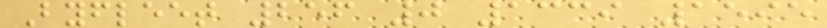Byfleet 256 0 1339 1595
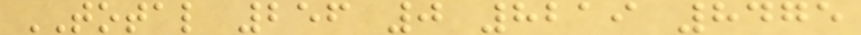TOTAL 256 0 8219 8475
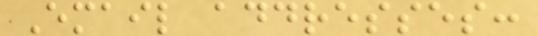Email addresses:
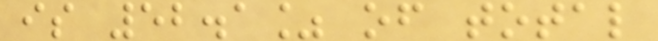is 52.1% of total
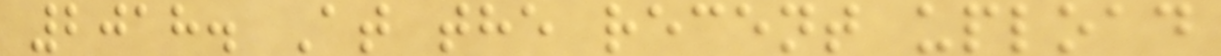2018. At the recent upload
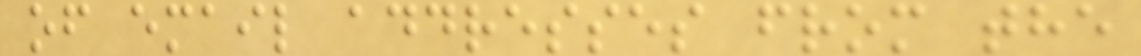of email addresses from the
